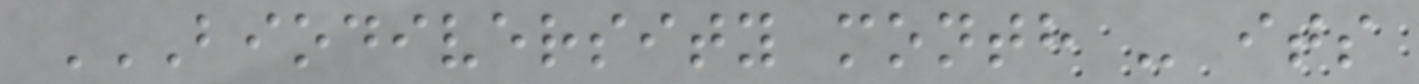BIODIVERSITY MONTH - ITS
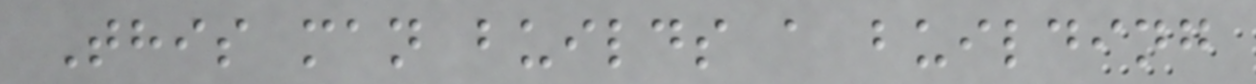This man builds a building
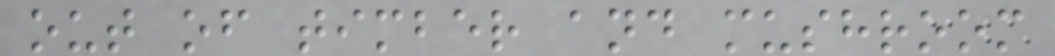out of timber and mushroom
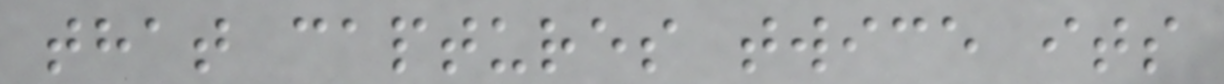that captures twice its
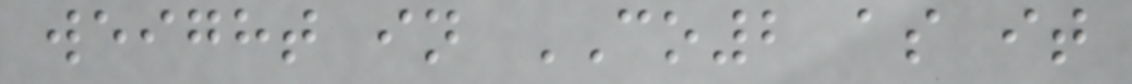weight in CO2 as it
